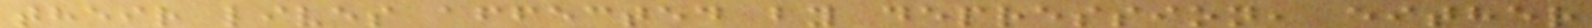their lives affected by depression, either
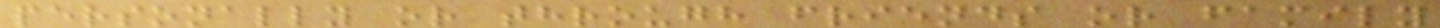personally or through friends or family
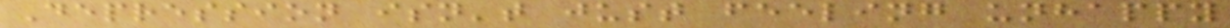Depression isn't just feeling unhappy
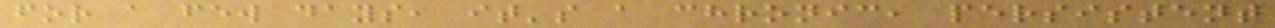for a few days, it's a chronic, persistent
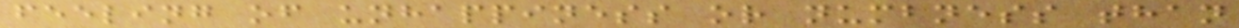feeling of unhappiness or numbness than
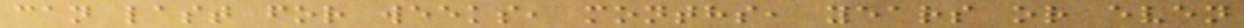can last for weeks, months, years or even
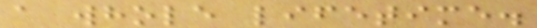a whole lifetime.
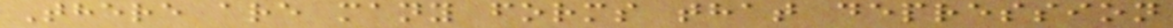There are many forms that depression
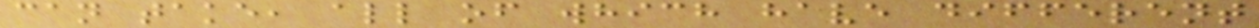can take, all of which have different
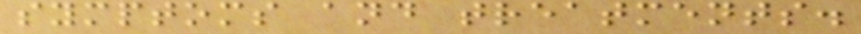symptoms and treatments.
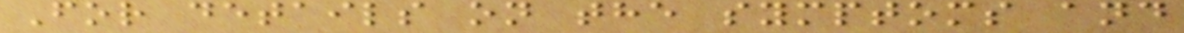For details on the symptoms and
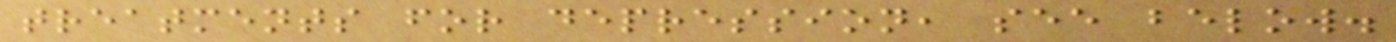treatments for depression, see below.
